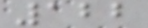122
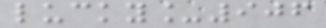lucky_906
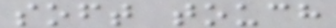soft touch
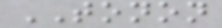TONON
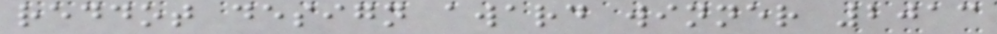reddot design award winner 2013
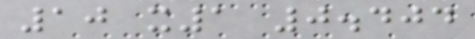10 x1 0.404
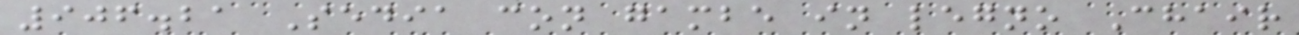906.21 Sedia con gambe in legno Chair
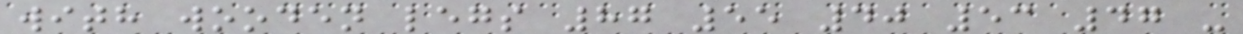with wooden legs 87 55 40 53 47 -
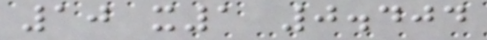10 x1 0.404
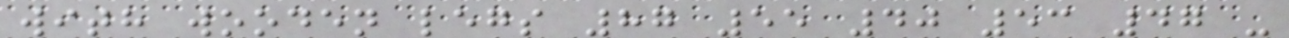with wooden legs 87 55 40 53 47 -
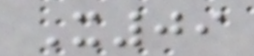X09
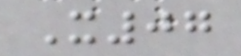X07
